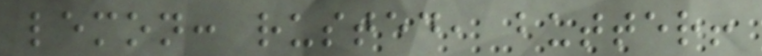lemon: rusted, butter!
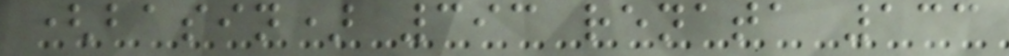(basin) 393 renata 133
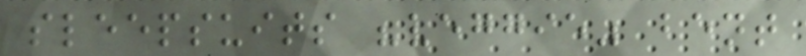sleepsuits "veggie" bent
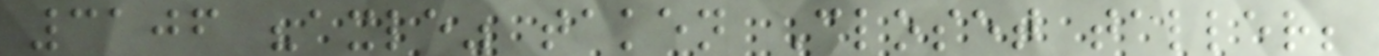3106 "axle" taken Closet taller;
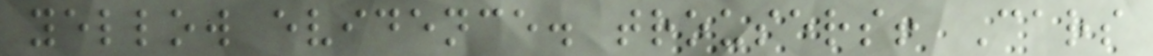yellow evidence. trousers! Cars
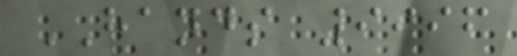HANDS 9996
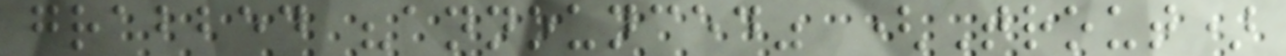grabbed "announced" (Trout)
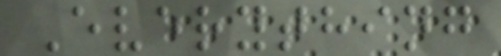Everything
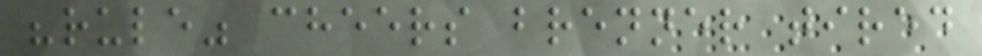"rule" cheers brenner tired
